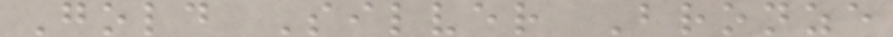Gold Silver Bronze
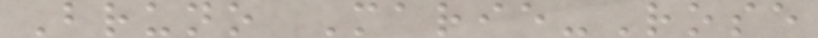Bruno Marie-Rose
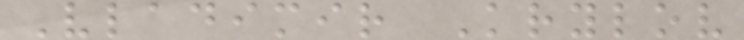Vladimir Krylov
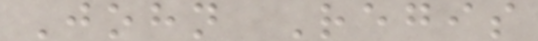John Regis
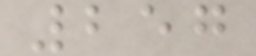257
